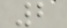2
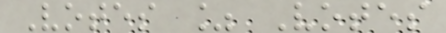Votes % Votes
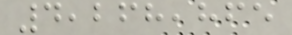4,268,865
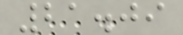21.09
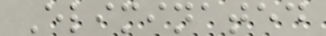Eliminated
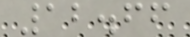12.66
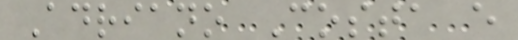Adriano Costa e
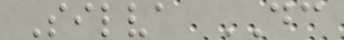Silva DC
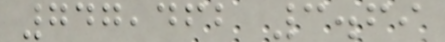747,462 3.69
